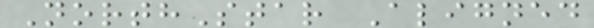NorthStar Aligned
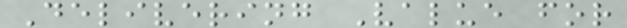Delivering Value for
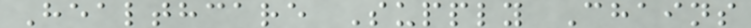Healthcare Supply Chains
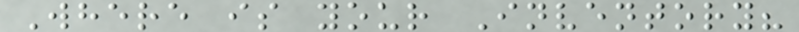Where is your Inventory?
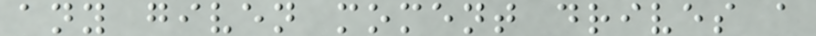any given moment drives a
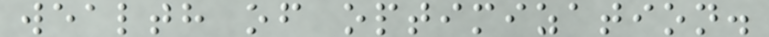wealth of optimization.
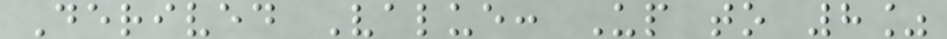Derived Value: Up to 8%
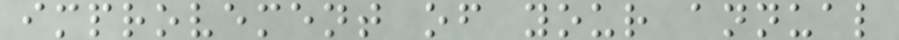improvement of your annual
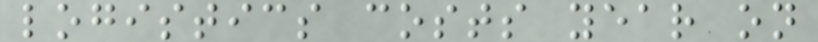logistics costs year on
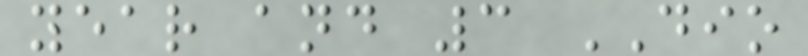year and 3 DIO
